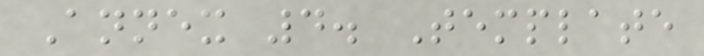Annex 4. Template
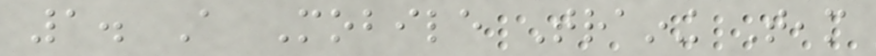1. A Mobile Training Team
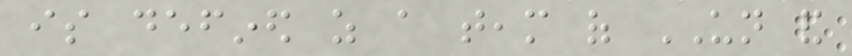is defined as a team of UN and
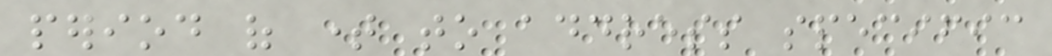period of time to address specific
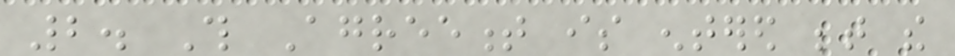2. This Agreement is entered between the
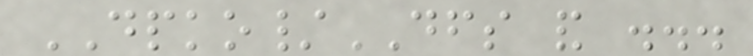DPKO/DFS and ...
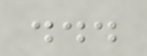...
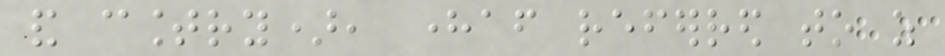and country), hereafter referred to as
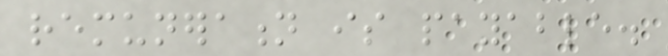remuneration is payable.
